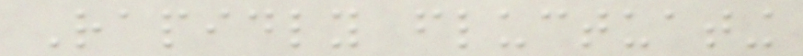Rapidly fluctuating
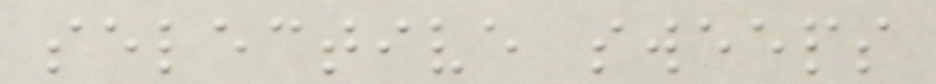selective sweeps
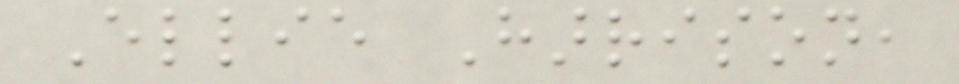Ellie Harrison,
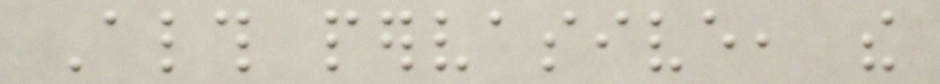Although pervasive, the
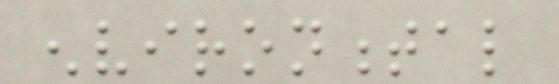environmental
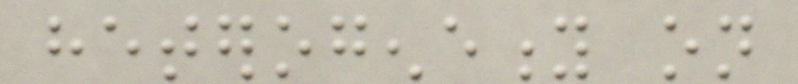heterogeneity on
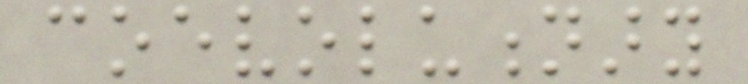coevolutionary
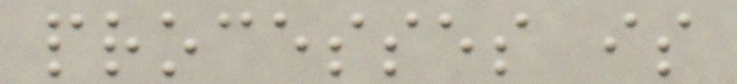processes is
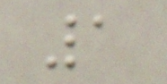1
